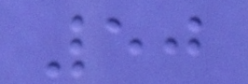50
